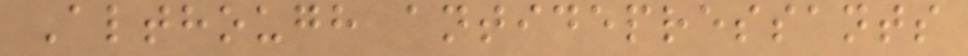Although antidepressants
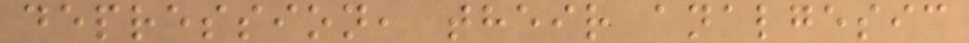depression, their analgesic
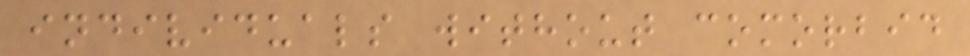individuals without comorbid
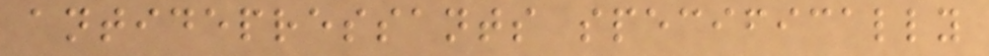antidepressants specifically
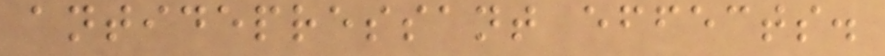antidepressant effects.
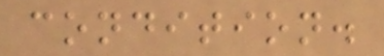condition.
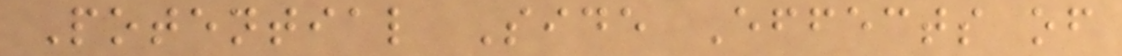Potential Side Effects of
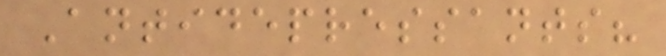Antidepressants?
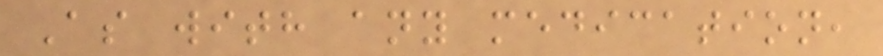As with any medication,
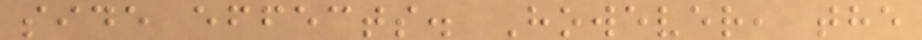side effects. However, the
